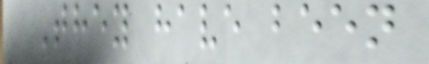They have been
